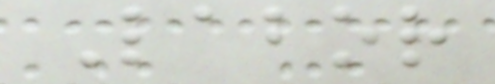Labor
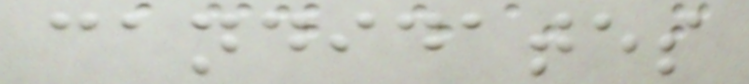candidates
